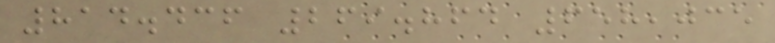814.436 269.864 658,035
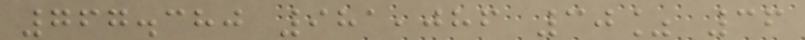767.380 981,086 30% 36
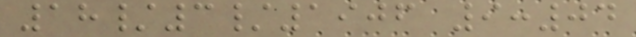18/3/1906 9:04
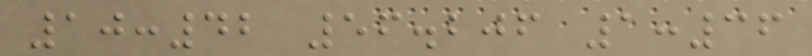10:42 56.206 1:36
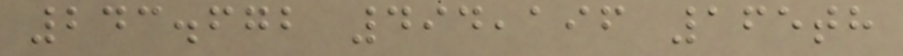243.672 494,196 165th
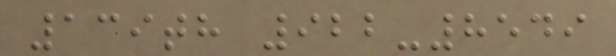139th 922-8549
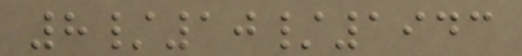8/10/1943
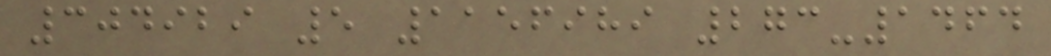304929 5 1156989 273-1464
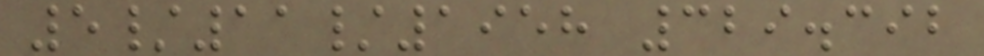5/11/1958 329.392
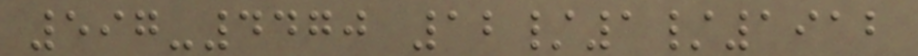597-4470 12/1/1912
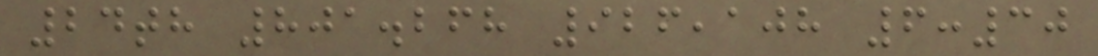24th 801.268 926,108 6:30
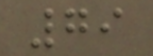79
